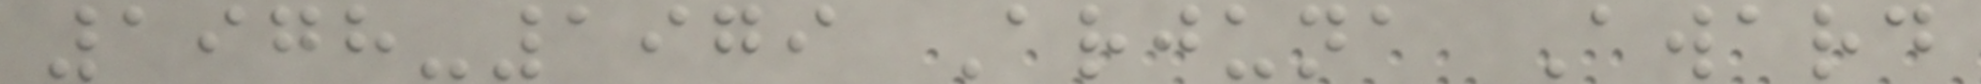1978-1979 Arjuna Award
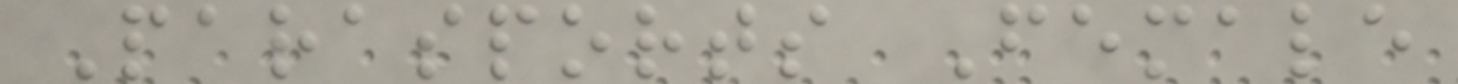Parasports Female
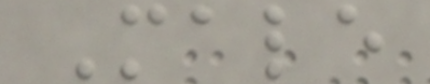Male
